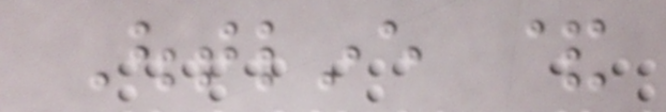Outline &
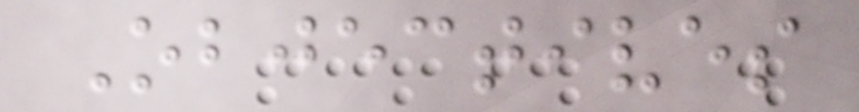Objectives
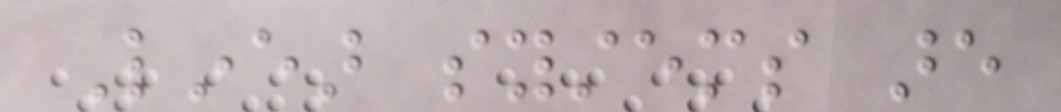Linear systems are
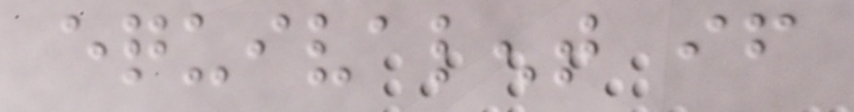equivalent if
